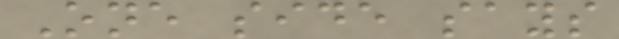One side says
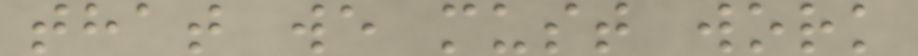that we must work
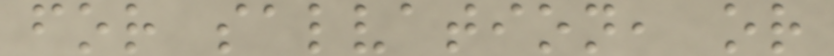for salvation, or
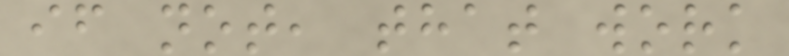if not, that work
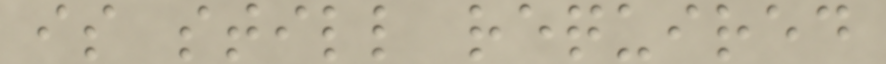is still required
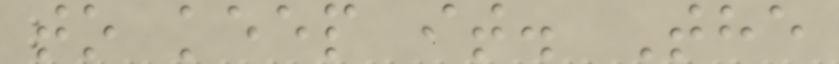to keep it. The
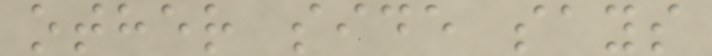other side says
